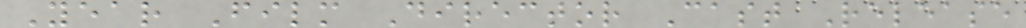Year Film Director Cast Release
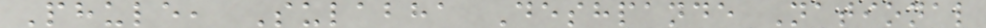Phule, Sulabha Deshpande National
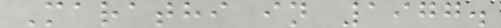Marathi in 1977.
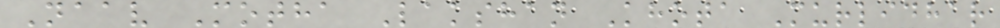Naav Motha Lakshan Khota Murlidhar
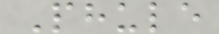Phule
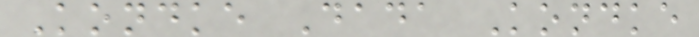Kondke Dada Kondke
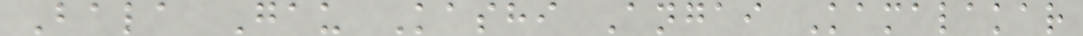Bala Gau Kashi Angai Kamalakar
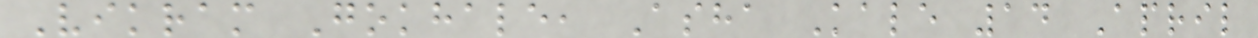Vikram Gokhale, Asha Kale 14 April
